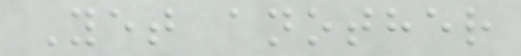Yet another
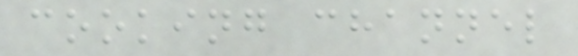cooking channel
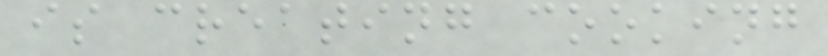is creating cooking
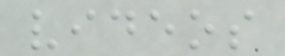videos
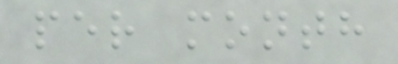per month
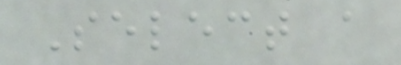Select a
